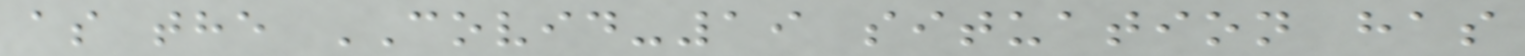as the COVID-19 situation has
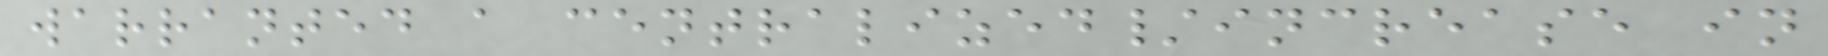warranted a centralized/increase in
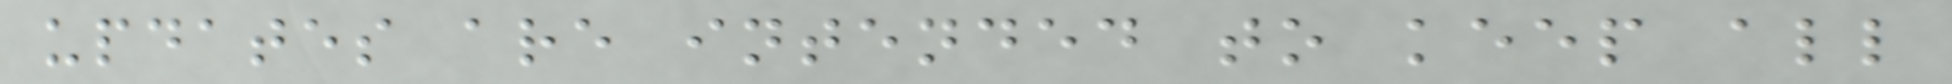updates are intended to keep all
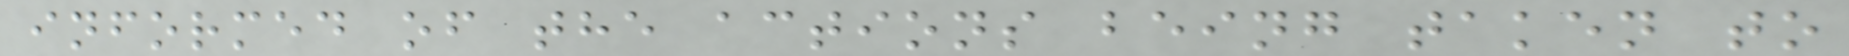informed of the actions being taken to
